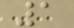1
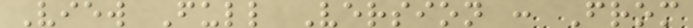View Full Version : From
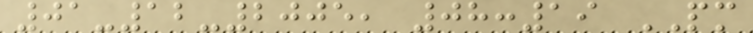01-12-2005, 08:19 PM
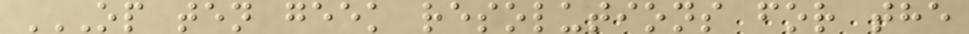OP TEN GEEK RESOLUTIONS FOR THE
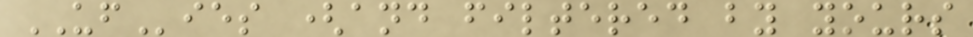UFies (and filtered by yours
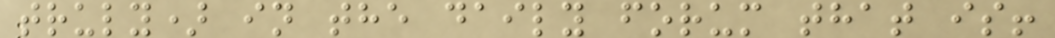truly) in the daily forum that is!
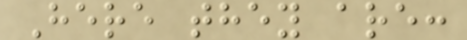Here they are:
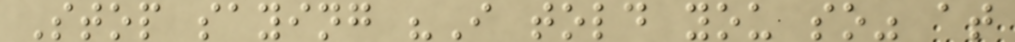Stop saying "I told you so" at
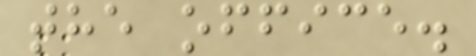the office.
